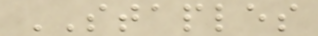STAPLES
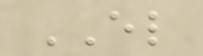EL
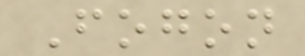Fogon
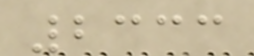2333
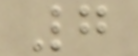7
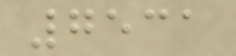7531
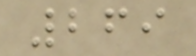269
